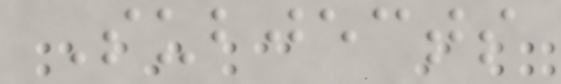Subjects
